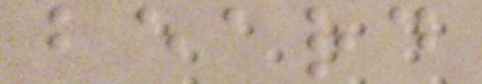beard
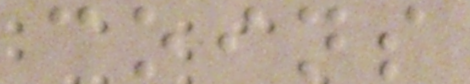coins
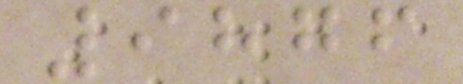9876
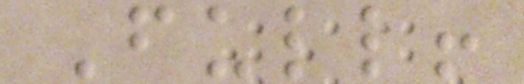Full!
